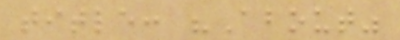title: "About"
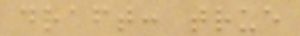draft: true
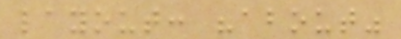layout: "about"
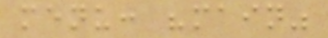menu: "main"
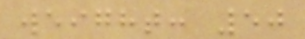weight: 50
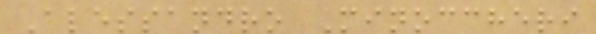Alessandro Minoccheri
